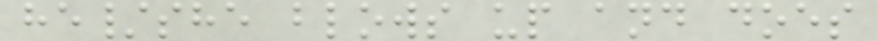he/she blows up and does
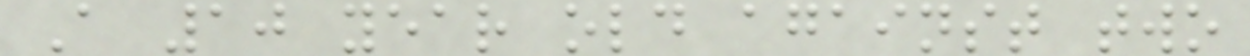A 10 year old against two
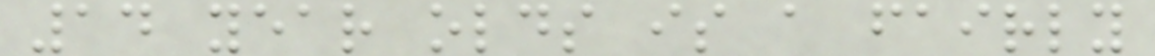14 year olds is a fairly
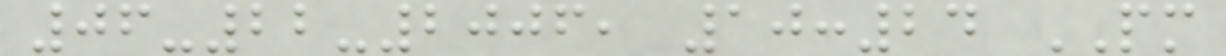06-22-2006, 10:24 PM
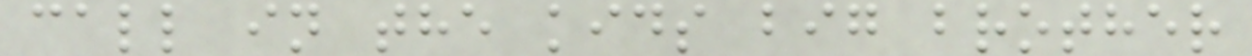call in the kids big brother
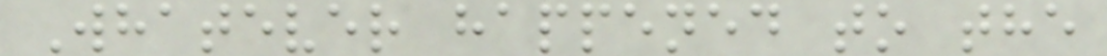Whatever happened to the
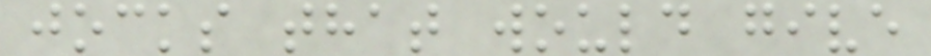jocks that would give
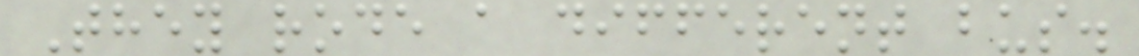They rode a different bus.
